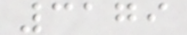3179
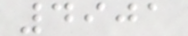4901
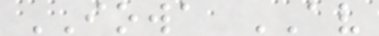IOWA AV
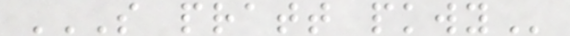S PRATT PKWY
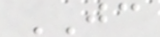JC
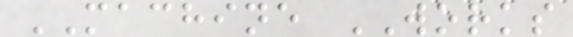MACHINE WORKS
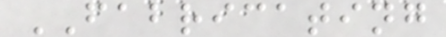FABRICATING
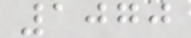1070
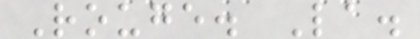Rouge. La.
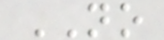NO
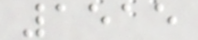1515
